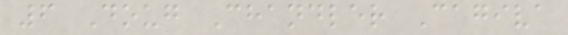6 Doug Chandler Cagiva
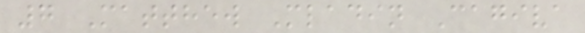7 Matthew Mladin Cagiva
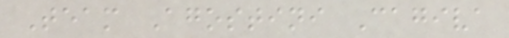Team Agostini Cagiva
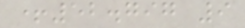+52.797 9
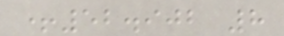+52.902 8
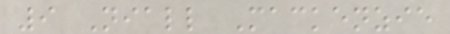9 Niall Mackenzie
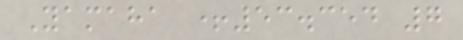Yamaha +53.354 7
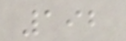192
